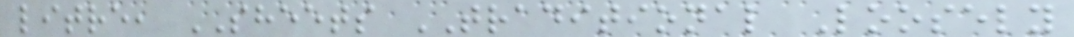litre, SHEETS TRADITIONAL Loosely
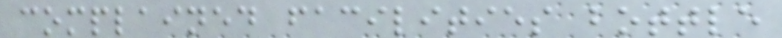complained facilities bottle
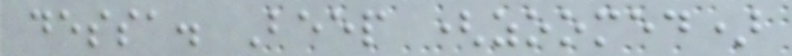dessa. Beep (zoomed)
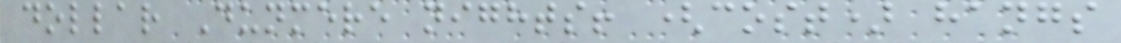dollar Dunmere nights! (cost) hangs
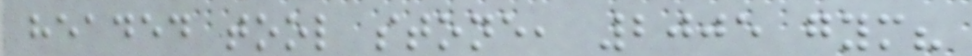headed tool stone, 2005 gym?
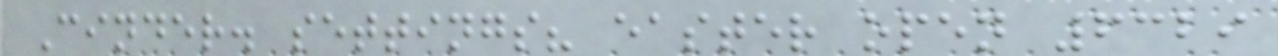Cinder. settings? easter open 6329
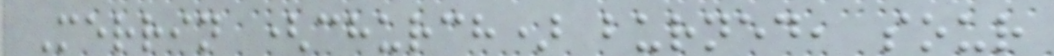Merrin (church) burned, sour
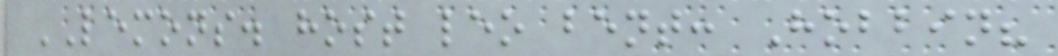LEMONS. host leo bent: Hobbin?
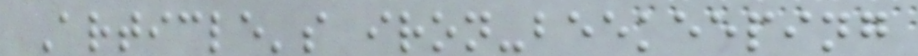Article's iron-beekeeping
